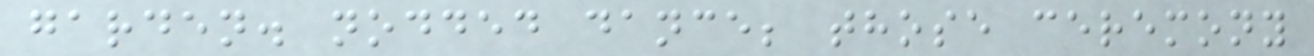garden. nodded dance; those ceremony
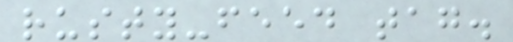rusty-feed tag.
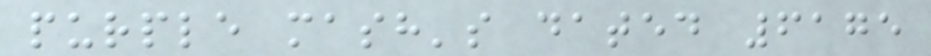purple mash's dated 6175
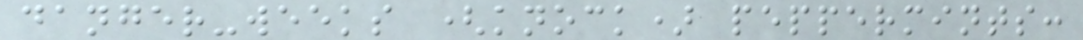danger-weeks (knock) peppermints:
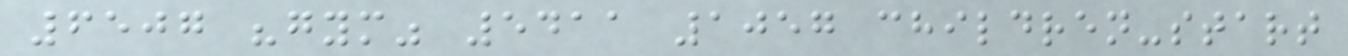6507 "gym" 5411 1057 children-start
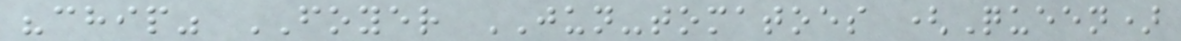"chip" FOYER JUN-tomatoes (Queen)
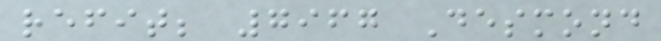refit; 7967 Desmond
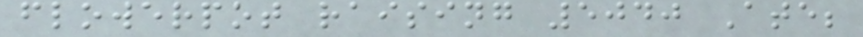flowerpot raising 5040 Ate;
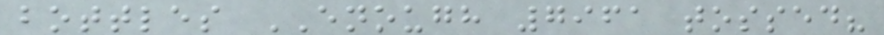bottles ENOUGH 7961 tossed?
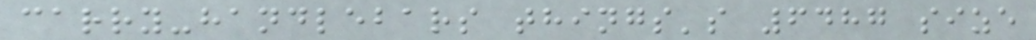carry-handlebars things's 6487 size
